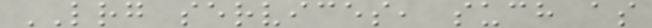LRG services, such as
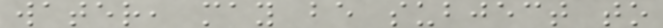water, may be subject to
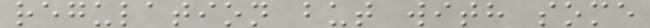regulation but with some
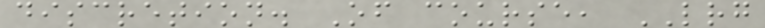discretion. Of course, LRG
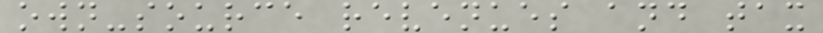own-source revenues and tax
